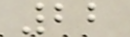22
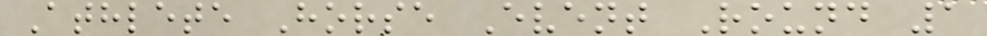Athlete Horse Event Round 1
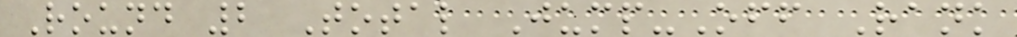Round 2 Total Jump-Off Rank
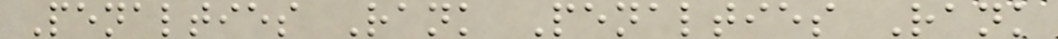Penalties Rank Penalties Rank
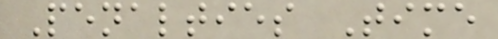Penalties Time
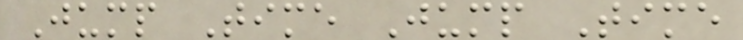Jump Time Jump Time
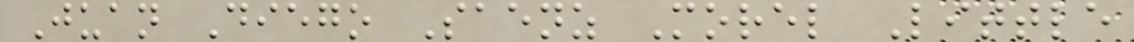Juan Diego Saenz Morel Little
